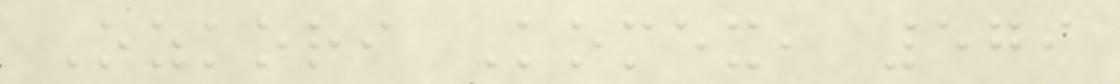Ozkori Komex, 579
